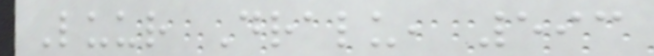Luur Dralu, 593
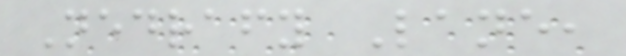Nedrafy Lane,
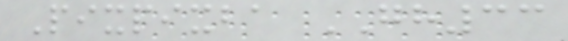Pixpixba GH33
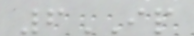6IP
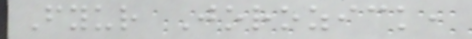Fyur Jorozick,
